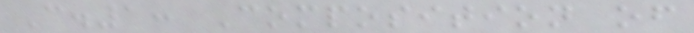C.1: Composition of
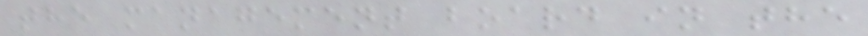the management board in the
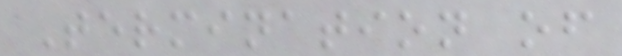Termination of
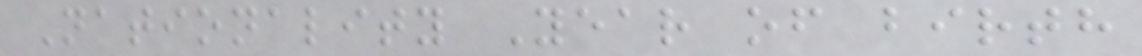Nationality Year of birth
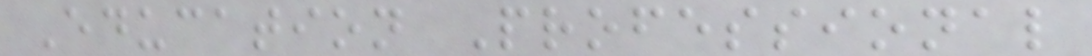Education Professional
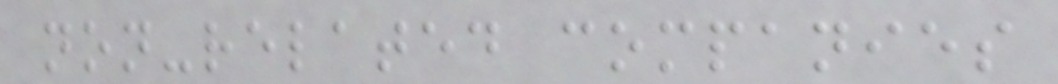non-related companies
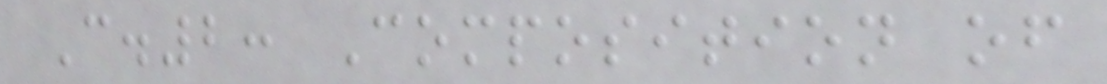C.2: Composition of
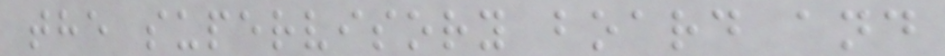the supervisory board and
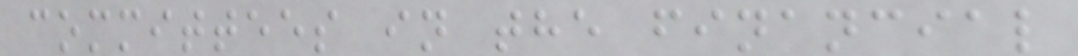committees in the financial
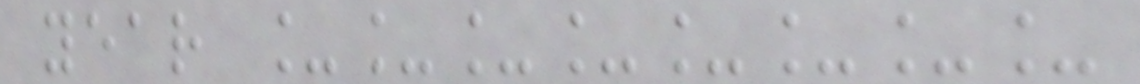year ________
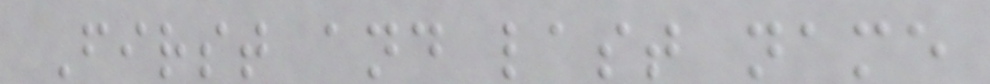First and last name
